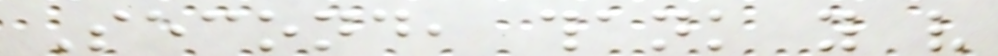Second, thank you very
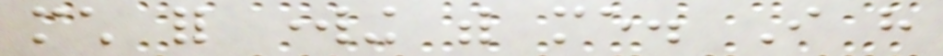much for working with me. I have
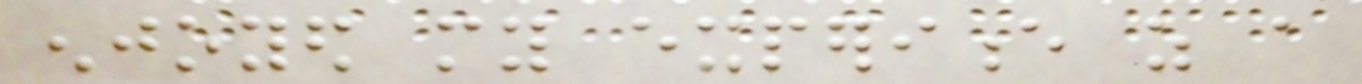enjoyed my experience as a
